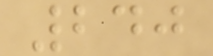240
